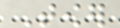Tower
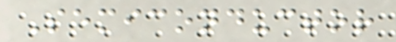Semiconductor
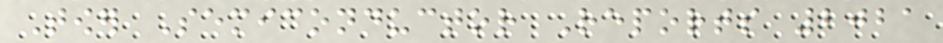Tower Semiconductor Reports 2021
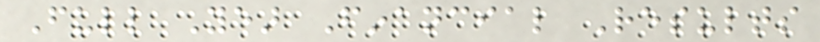Full Year Financial Results
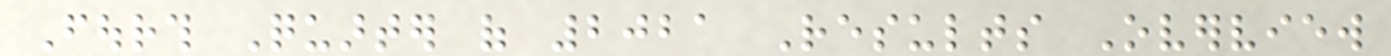Fourth Quarter of 2021 Results Overview
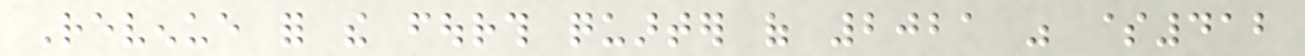Revenue for the fourth quarter of 2021 was $412
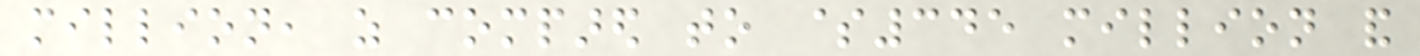million, as compared to $345 million and
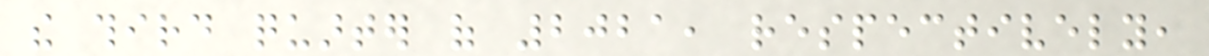the third quarter of 2021, respectively,
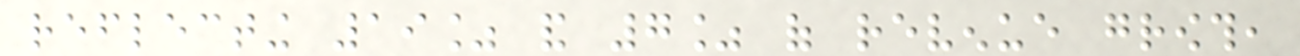reflecting 19% and 7% of revenue growth,
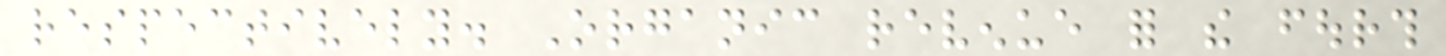respectively. Organic revenue for the fourth
